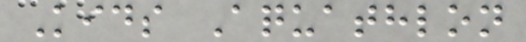Kids Aquathlon
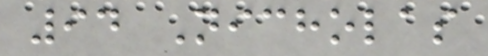94 Nicholas
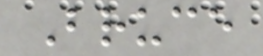Bruce
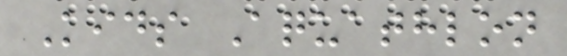Kids Aquathlon
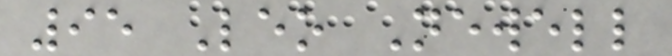95 Leo Newell
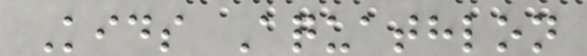Kids Aquathlon
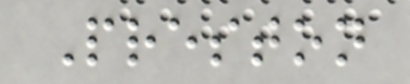Preston
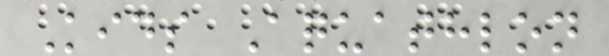Kids Aquathlon
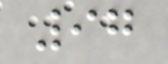97
